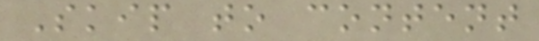Skip to content
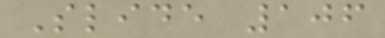Slide 106
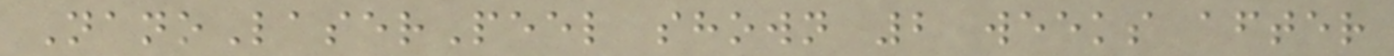NanoLaserPeel shown 2 weeks after
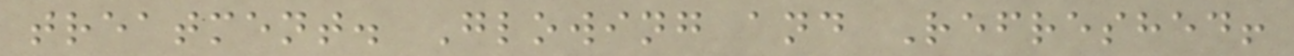treatment. Glowing and Refreshed!
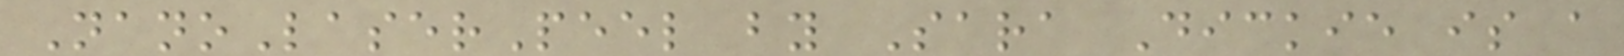NanoLaserPeel by Sara Dickie is a
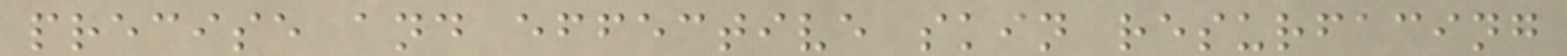precise and effective skin resurfacing
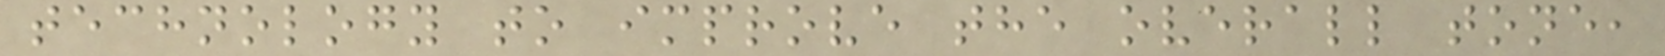technology to improve the overall tone,
